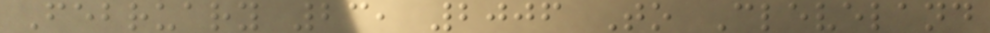February 23, 2006 To Cleveland
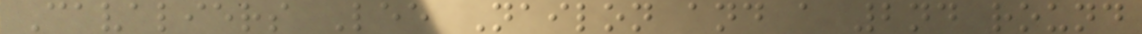Cavaliers Lee Nailon and a 2nd round
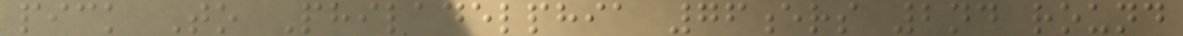pick To Philadelphia 76ers 2nd round
